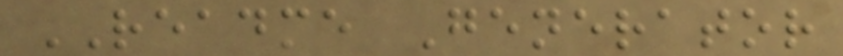README Generator
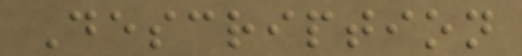Description
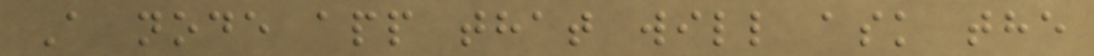A node app that will ask the
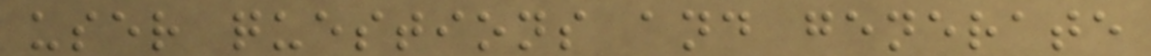user questions and generate
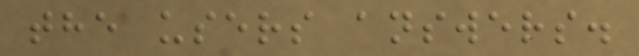the users answers.
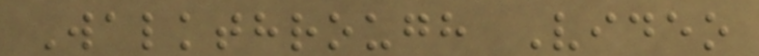Walkthrough Video
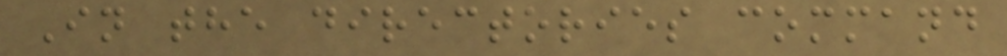In the directories command
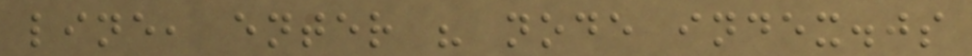line, enter " node index.js
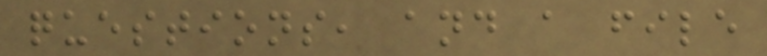questions, and a file
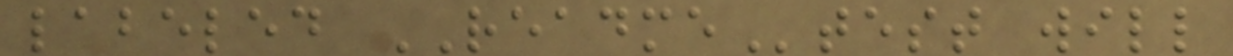labeled READMEtest will
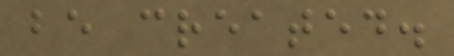be created.
